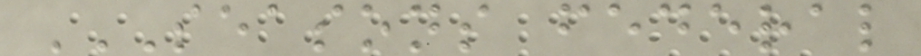SEASONS FEDERAL
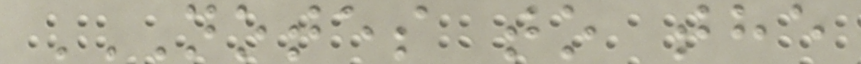NOTES TO THE
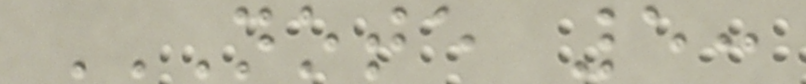NOTE 5:
